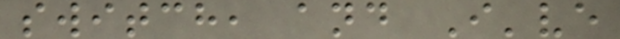switch, and I've
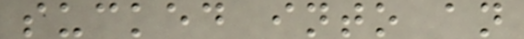sucked into an
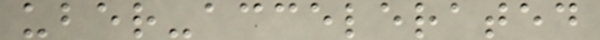uber-accelerated
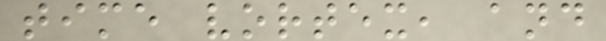time vortex, and
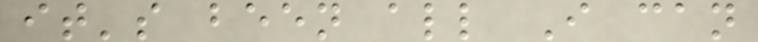it's been all I can
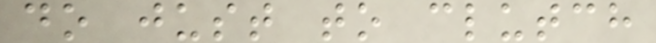do just to clutch
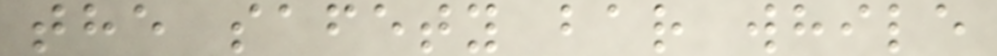the safety bar while
